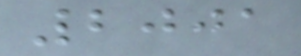2001
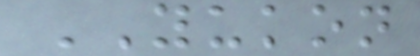YUKON
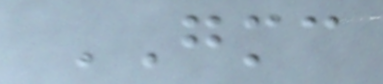GMC
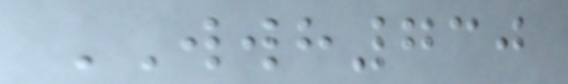WWH730
